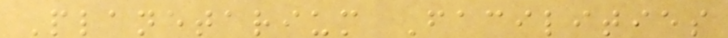Planetarium Facilities
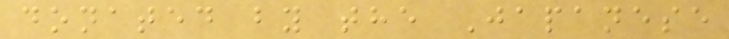donated by the Japanese
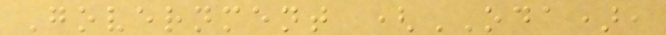Government (ODA),
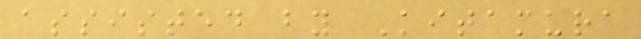assisted by Kitamura
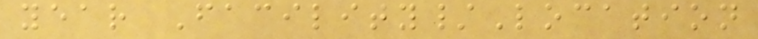year Facility/Location
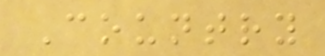Country
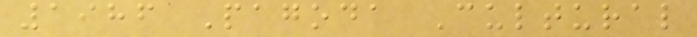1986 Pagoda Cultural
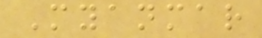Myanmar
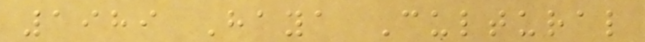1989 Haya Cultural
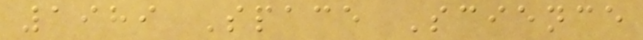1989 Space Science
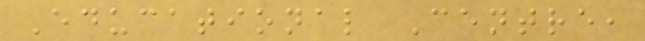Educational Centre,
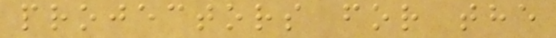projectors for the
